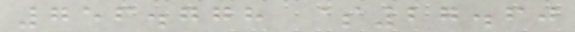756.778 $27.60
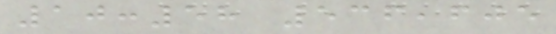10:58 536,605
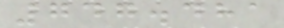747.481
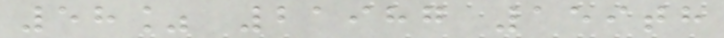58% 21987 159th
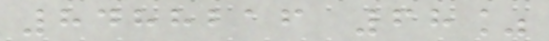8488216 68%
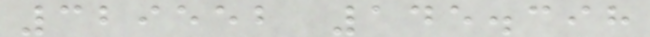329552 145.398
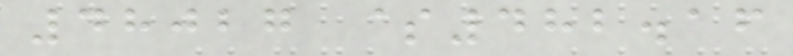48027 $482.16
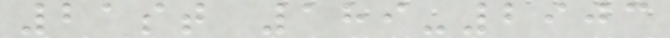21st 189-2903
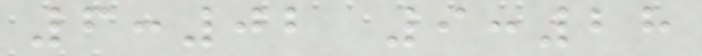6:02 9:28
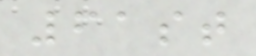61st
